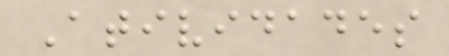Atividades
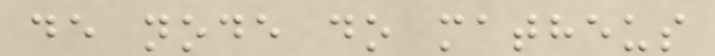de node do matheus
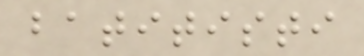batitisti
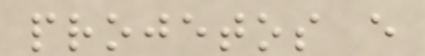projetos e
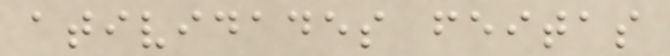atividades feitas
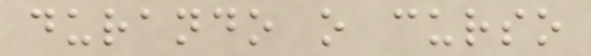durando o curso
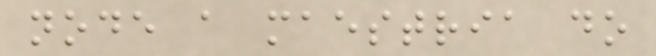node a maestria do
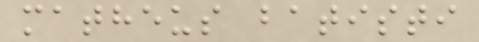matheus batisti
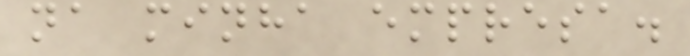na minha empresa.
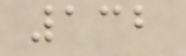132
